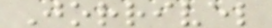Jorrivel
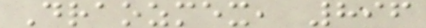Draozmex, 896
